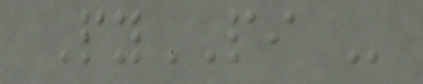PyPI -
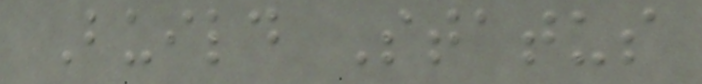Build Status
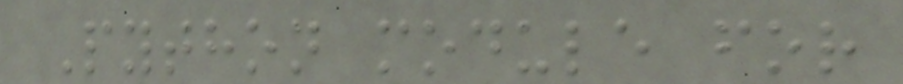Python module for
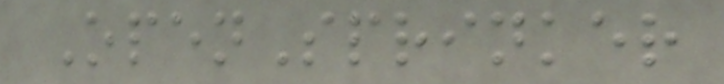OpenSprinker
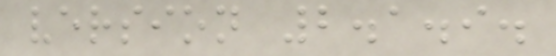version 2.1.9.
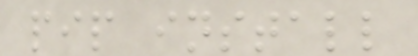pip install
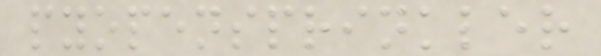pyopensprinkler
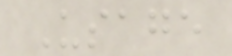Usage
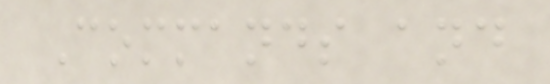Commands and
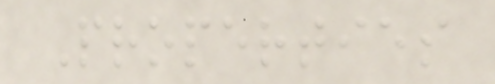Properties
